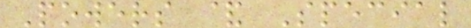Powers & Special
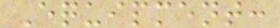Equipment:
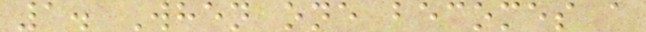1. When one becomes a
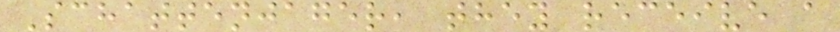Schattenjager, they receive a
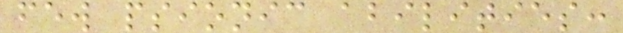few psionic abilities:
